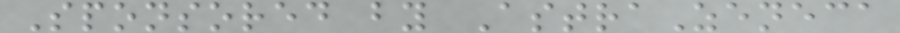Sponsored by AstraZeneca
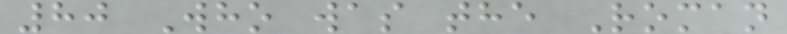80 Who was the Roman
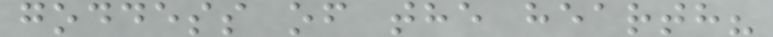goddess of the hearth?
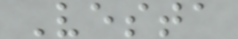Vesta
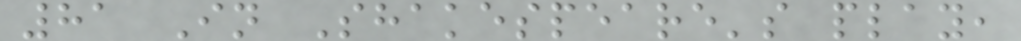81 In Shakespeare's play,
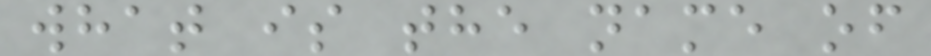what is the name of
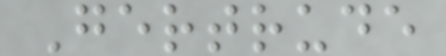Gertrude
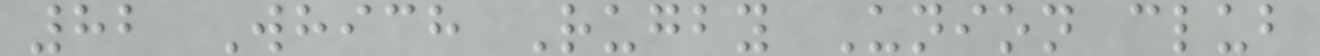82 Which Rugby Union club
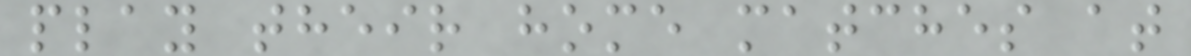play their home matches at
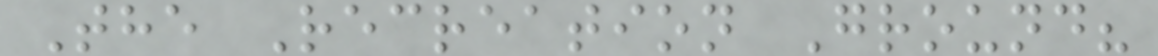The Recreation Ground?
